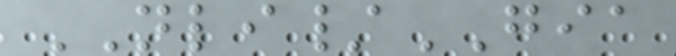NLI/GIA
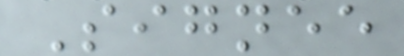Signee
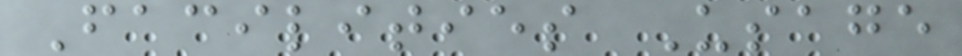Facilities Usage
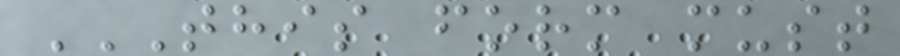THIS FORM MUST
